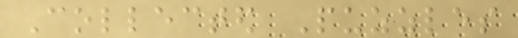Collected Puzzles
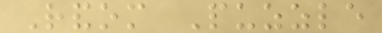Random Puzzle
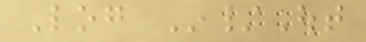Log In/Out
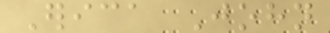Erica John
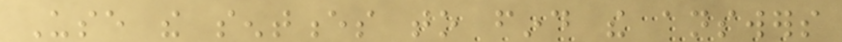Use the sentences to find the answers
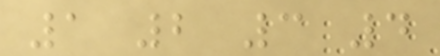1 2 3 4
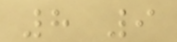8 9
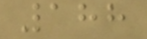188
